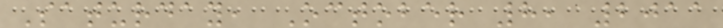Saturday, October 8, 2011
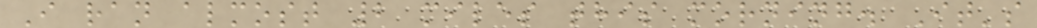I ran almost 2 miles this morning. It's
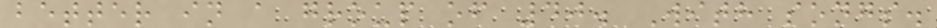better in a group of 40. With songs.
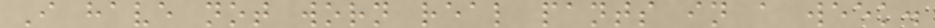I have not worn real pants in a week.
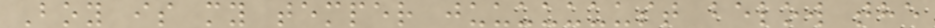Boy is my temper juuuuuuust below the
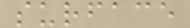surface
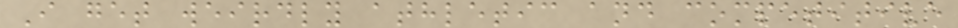I get weirdly athletic and competitive
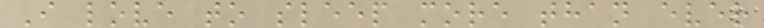I love to sleep more than ever
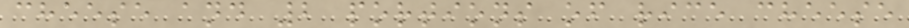cheese and 2 portions of rice cheese
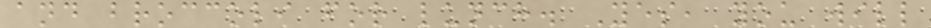and broccoli for lunch. Yes, you will
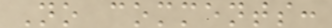No comments:
